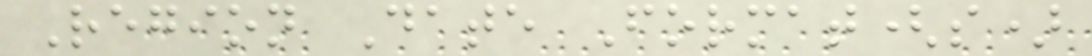Region Date Format(s)
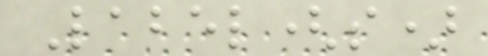Label(s)
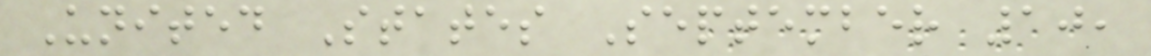United States September 10,
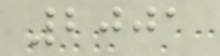2001
